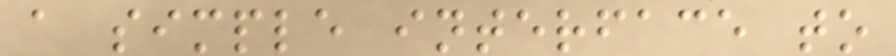a simple interface to
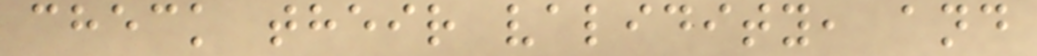check their validity, and
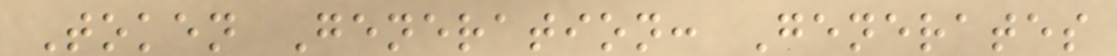Token Generation: Generates
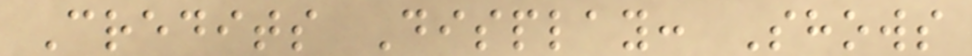Credits Display: Shows
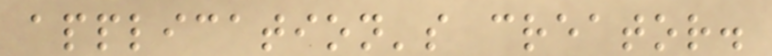application's creator.
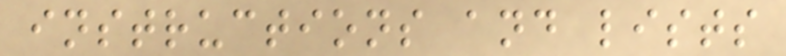instructions and lists
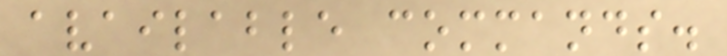available commands.
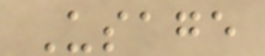Usage
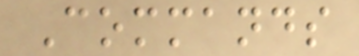Commands
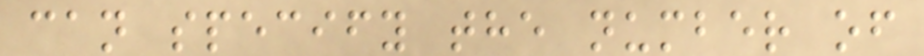can specify the number of
